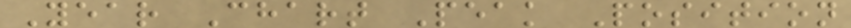Year Chart Peak Position
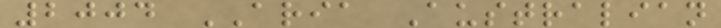2004 ARIA Australian
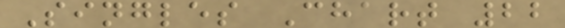Singles Chart 22
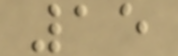15
